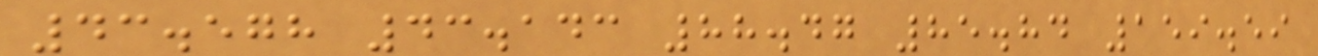43.578 43.143 88.47 85.84 159.59
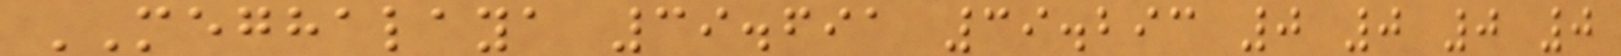MEGHALAYA 39.691 39.293 0 0 0 0
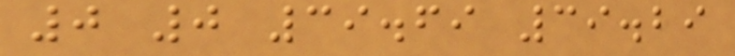0 0 39.69 39.29
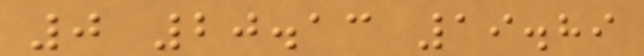0 20.13 19.89
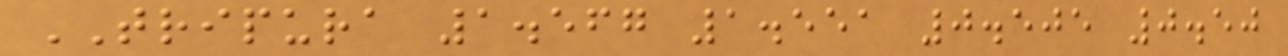TRIPURA 1.567 1.551 0.505 0.50
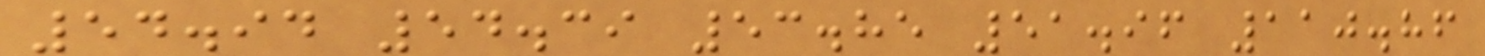54.94 54.39 53.85 51.96 110.86
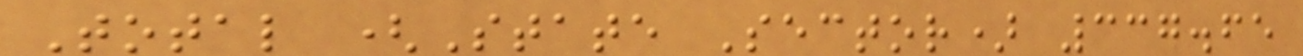Total (State Sector) 337.65
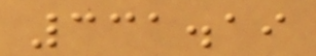331.19
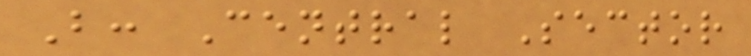B: Central Sector
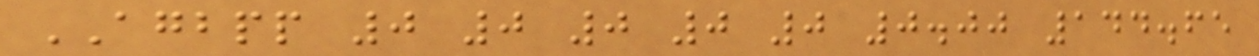AGBPP 0 0 0 0 0 0.00 144.65
